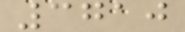3710
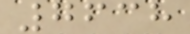7638
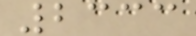2333
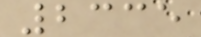2335
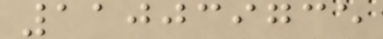110039735
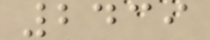2439
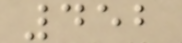452
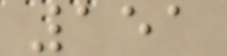151
